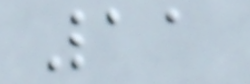11
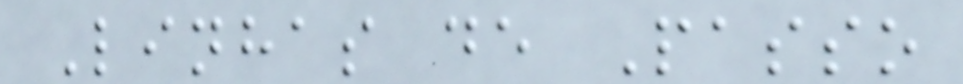Linhas de Passo
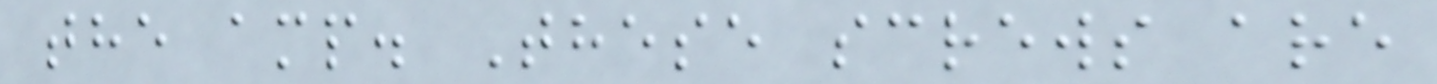the amp. These screws are
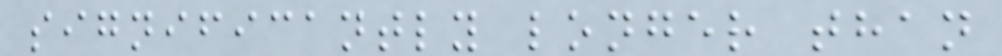significantly longer than
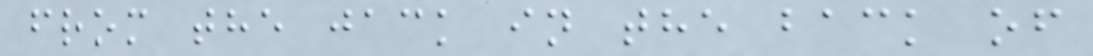from the jack in the back of
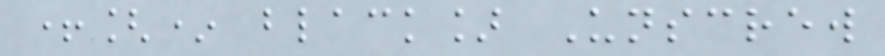+[* black] Unscrew
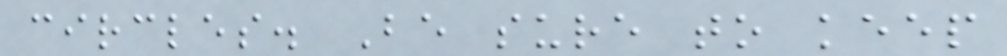circles. Be sure to keep
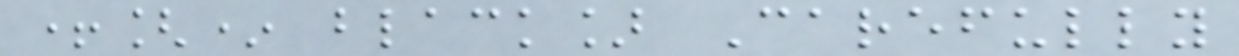+[* black] Carefully
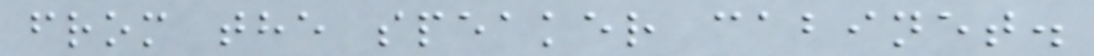from the speaker cabinet.
